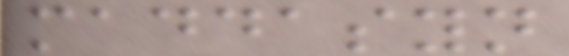maddasyn
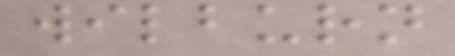wilburn
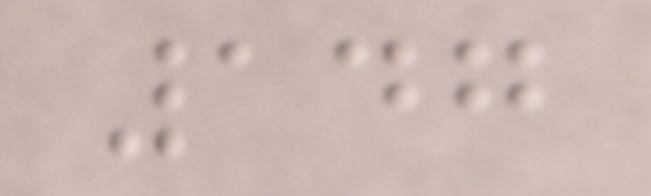147
